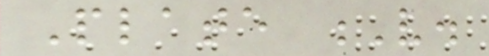Plate V.
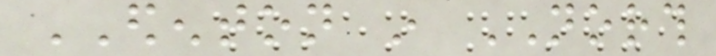EDENTON in NORTH
